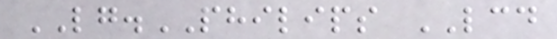LG.PHILIPS LCD
